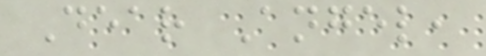Dear Angel,
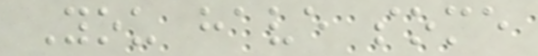You have some
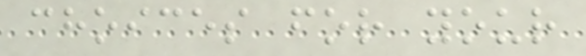choices for your
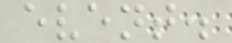event.
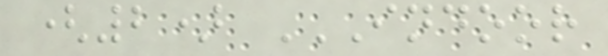(2) INDOOR
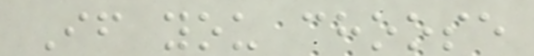If you choose
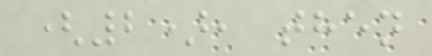(2), then
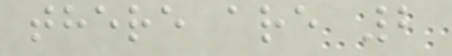there are 2
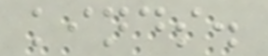kinds.
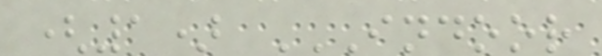(1) INDOOR
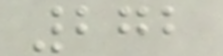272
